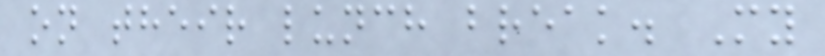on their lunch break. My
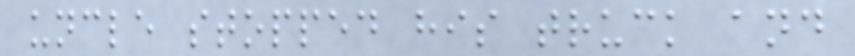uncle stopped his truck and
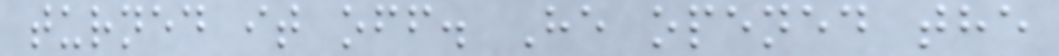turned it off. He opened the
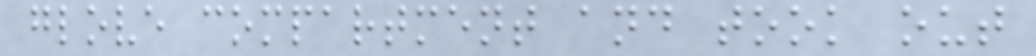glove compartment and took out
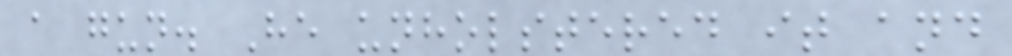a gun. He unholstered it and
